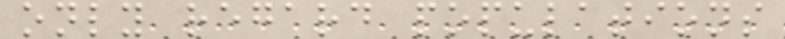only regard populations
